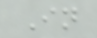In
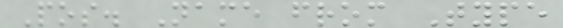Pos. Name from Type
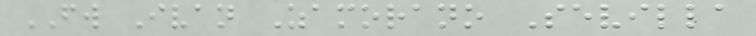FW Ivan Zamorano Sevilla
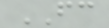FC
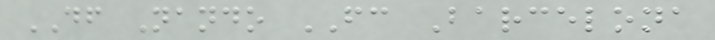DF Nando FC Barcelona
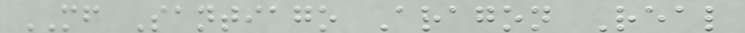MF Santiago Aragon Real
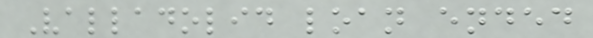Valladolid loan ended
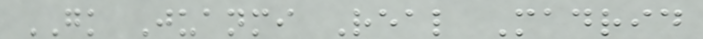GK Juanmi Real Madrid
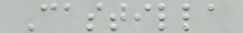Castilla
